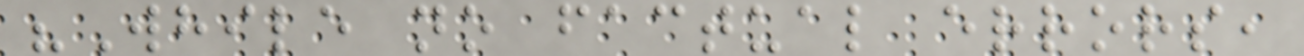"While no factual errors,
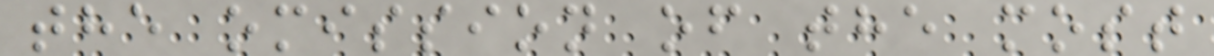the omission of the most
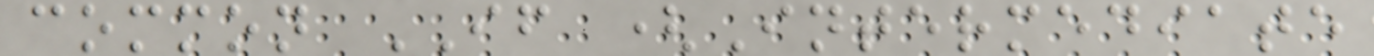common IF (Intermediate
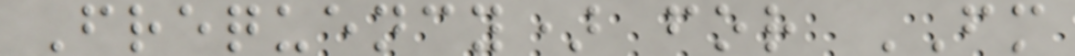Frequency) for FM
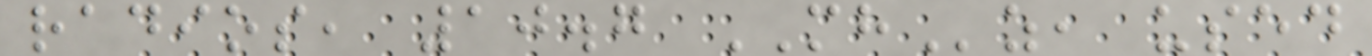radios, 10.7 MHz, used
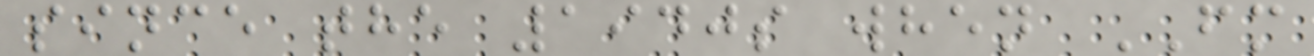since the 1940s when FM
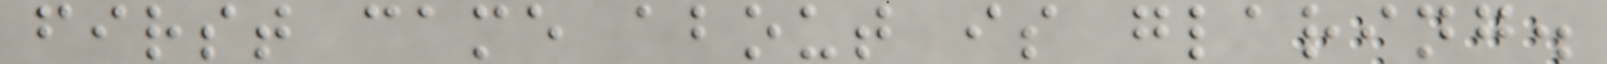first came about is glaring.
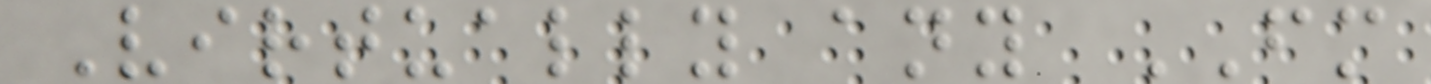Virtually any FM
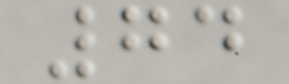74
